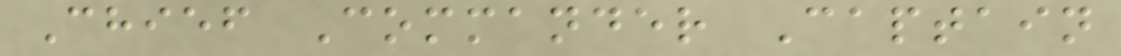Chief Commander Captain
